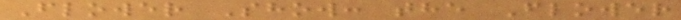Flower Show: the Flower
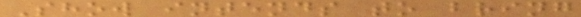Show intends to bring
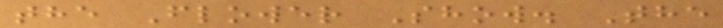the Flower Show. The
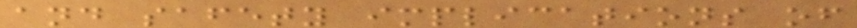and safety implications of
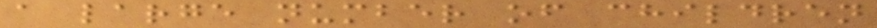a large number of children
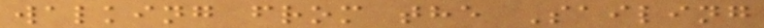walking from the Sailing
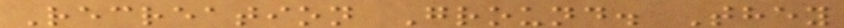Recreation Ground. They
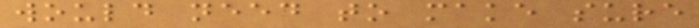would need to make sure
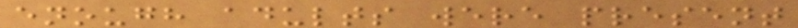enough adults were present
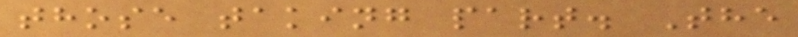those taking part. The
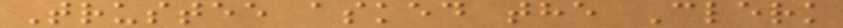Trustee asked the Clerk
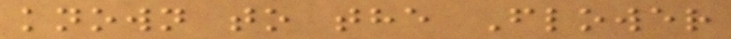known to the Flower
